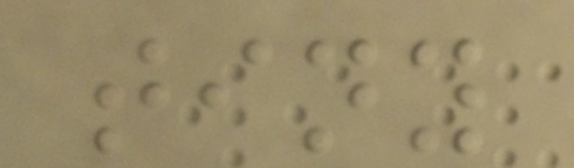tiny
